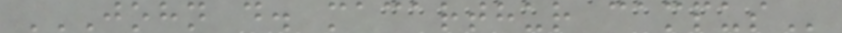JOHN D. MACARTHUR CAMPUS
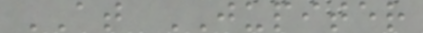AT JUPITER
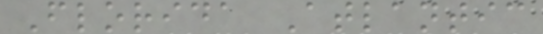Florida Atlantic
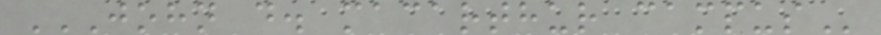JOHN D. MACARTHUR CAMPUS
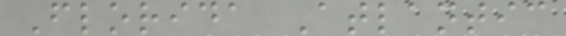Florida Atlantic
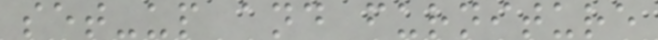set-up and furniture
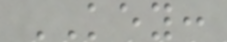KEY:
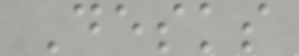Desks
